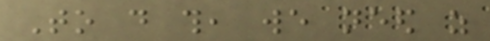To do this, we need as
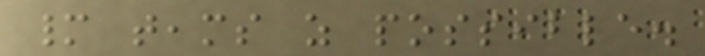many teams as possible.
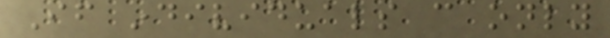If individuals can only
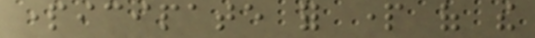participate for part of the
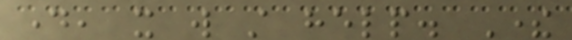day, it will still help. There
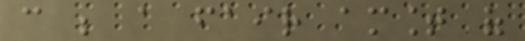can be a fair amount of
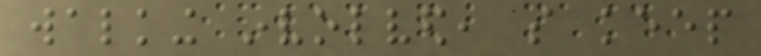walking involved, so keep
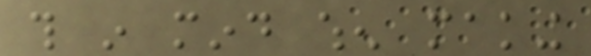this in mind when making
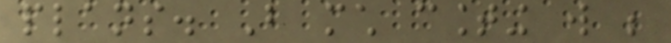plans. But much counting will be
